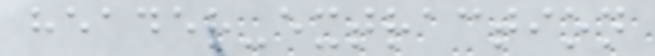header-extraction
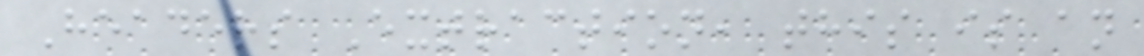Headers Extraction, this is an
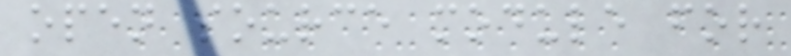open source module for
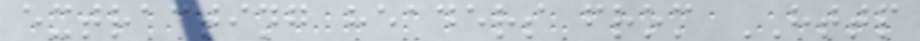extracting headers from HTTP
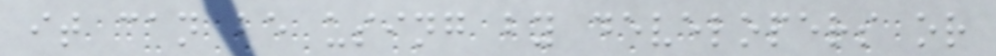it can be using by developers or
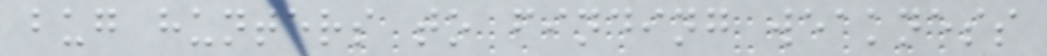bug hunters to finding weakness
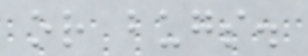or bugs.
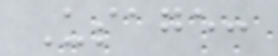Usage:
